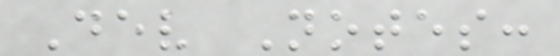Dev Notes:
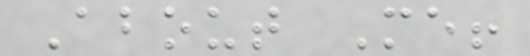About Me!
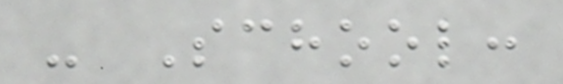- School:
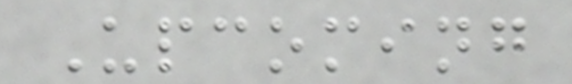Upcoming
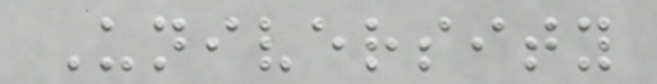University
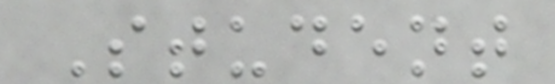Student
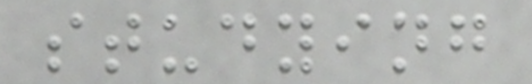studying
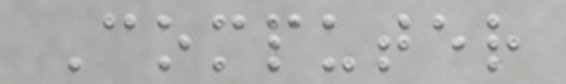Computer
